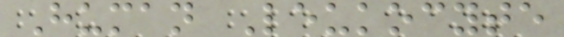Human Leukocyte
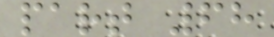part 68
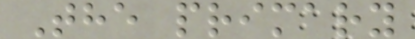The primary
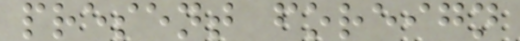present foreign
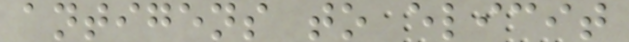antigens to elicit
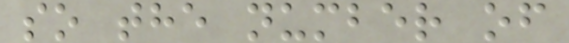so the number of
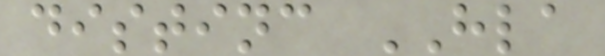distinc HLA
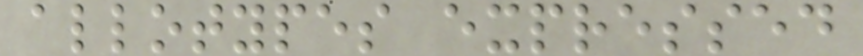allotypes expressed
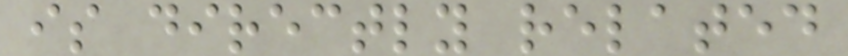is directly related
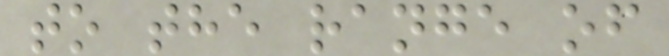to the range of
